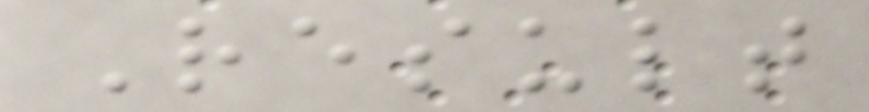Result
